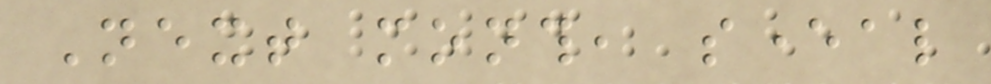Next month, several
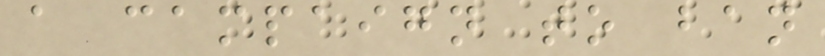a campaign to ban
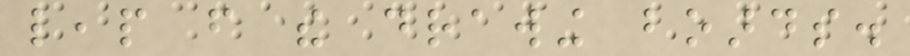leap from the drawing boards.
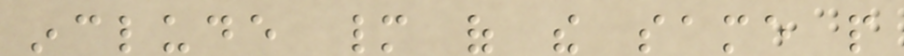include many of the same people
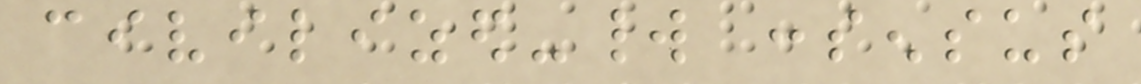civilized-world consensus
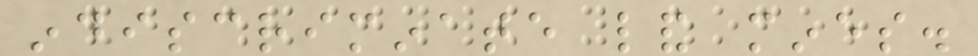indiscriminate land mines.
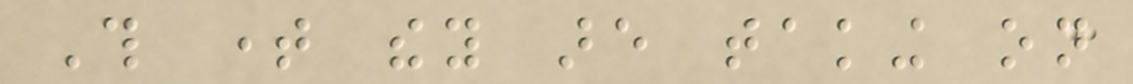This time they are taking on
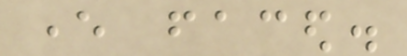ever faced.
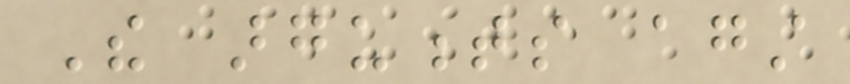The arguments against
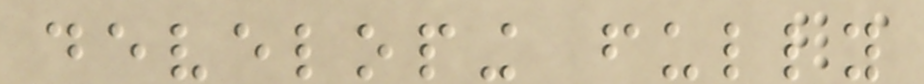developing fully
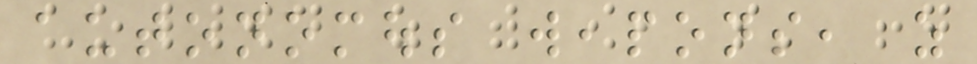autonomous weapons, as
